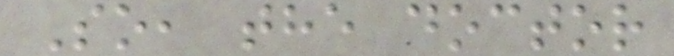So, the doctor
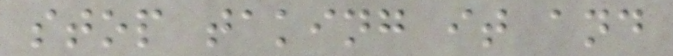stop taking it and
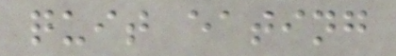quit eating
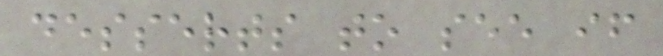desserts to see if
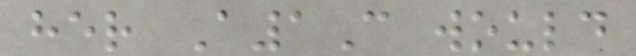her A1C would
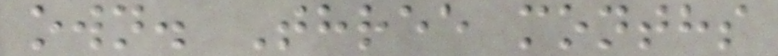own. Three months
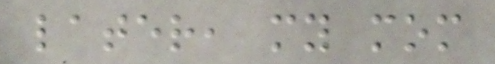later, my mom
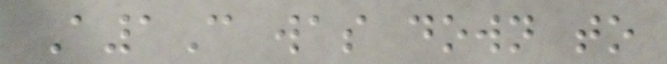A1C was down to
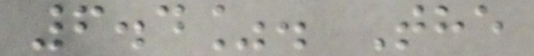6.4%. The
